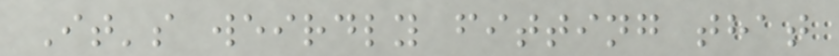It's weirdly fitting that
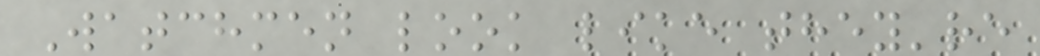Watchmen look like they're
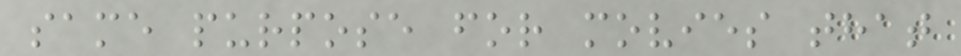same purpose for movies that
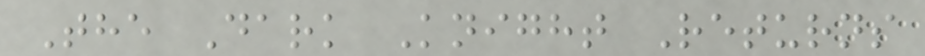The Dark Knight Returns
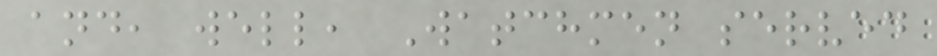and, well, Watchmen served
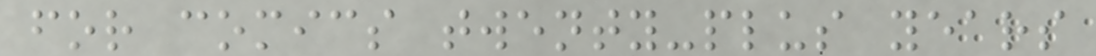for comics twenty-plus years
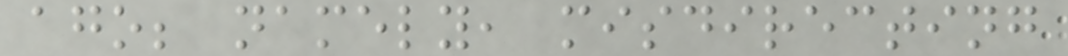ago; namely, misdirecting
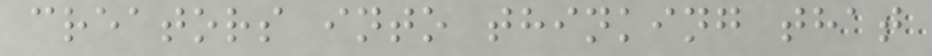creators into thinking that
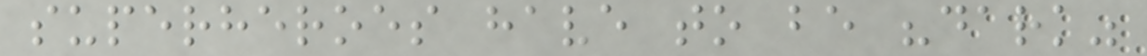superheroes have to be "dark"
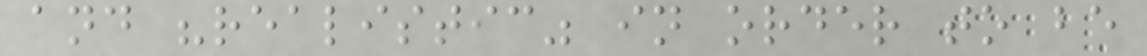and "realistic" in order to be
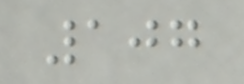107
